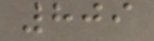809
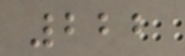222
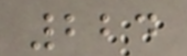224
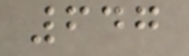647
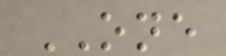ONE
